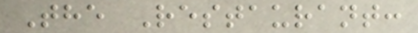The Restaurant:
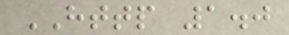HTTP 1.0
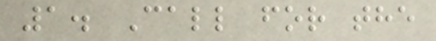1. Call for the
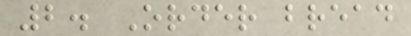2. Order bread
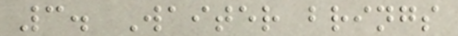3. Waiter brings
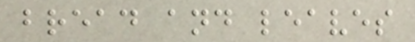bread and leaves
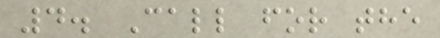4. Call for the
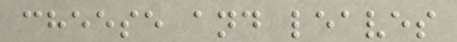cheese and leaves
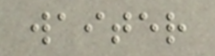waiter
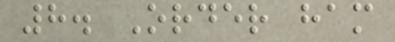8. Order ham
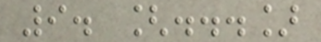9. [...]
